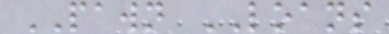PAWN LOANS
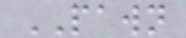PAWN
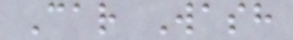Car Wash
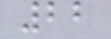22
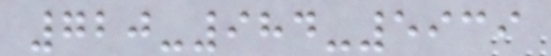720-984-5939
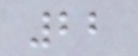22
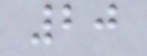20
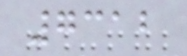7312
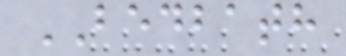BEDBATH
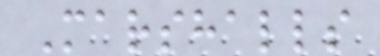Marshalls
